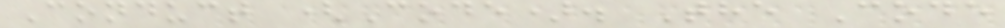Conduct (Code). The Code
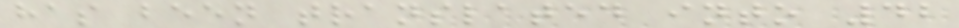has been translated into 42
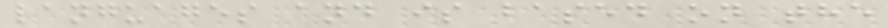languages and is based on the
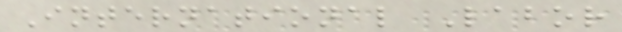International Labor
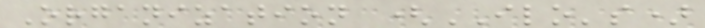Organization (ILO's)
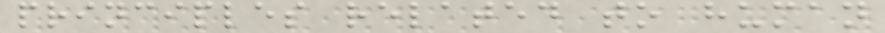principles related to human
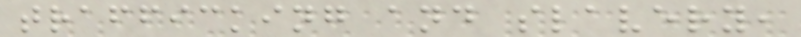trafficking and slavery,
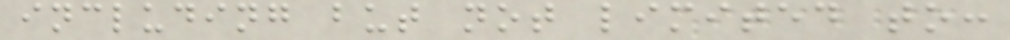including but not limited to:
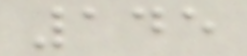145
